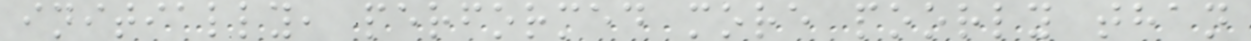initially, performed more poorly than
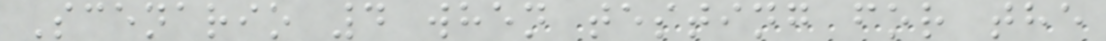Scenario 4 when testing for the
